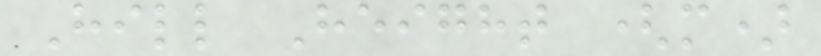Hill Height (m)
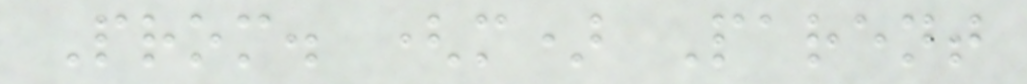Prom. (m) Parent
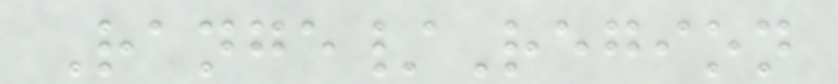Range/Region
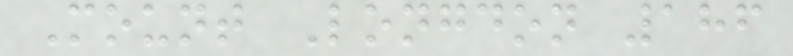Mount Longdon 186
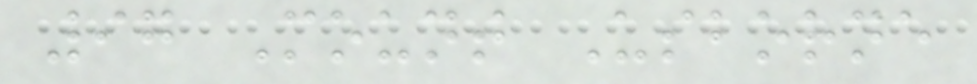97 Mount Usborne
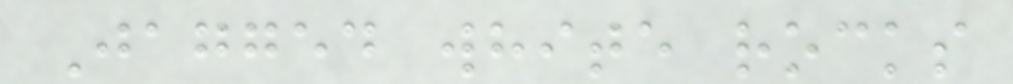Jagged white rocks
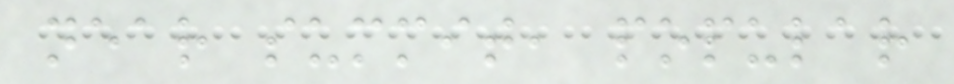near summit, popular
